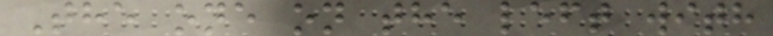The one on the left with
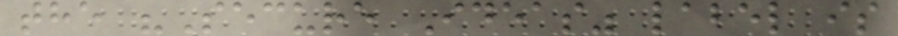the "Secure Ideas" label is
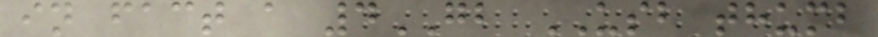in fact a 4GB USB thumb
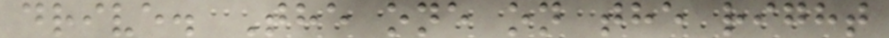drive. The one on the right
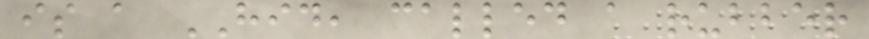is a HID, called a rubber
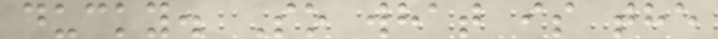ducky. So what is the
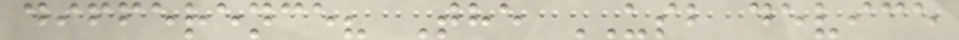difference? The USB device
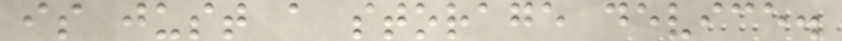is just a storage device.
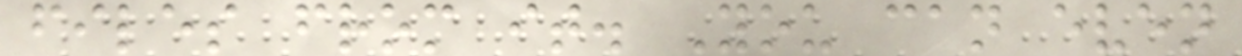files from it. You can even
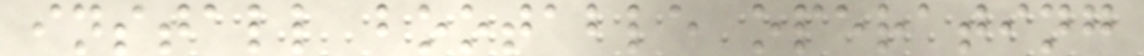install bootable operating
